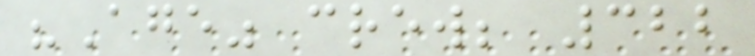"Age" crew; 322
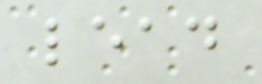lead
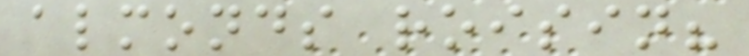almonds roisin?
